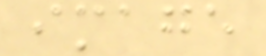image
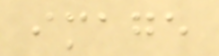image
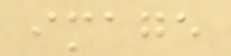image
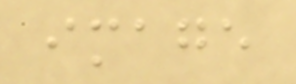image
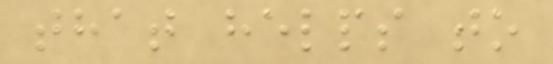that helps to
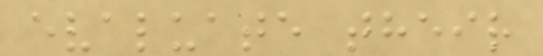evaluate their
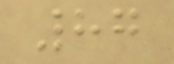87
